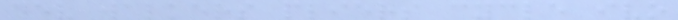dev walkers pliers cycle ivo
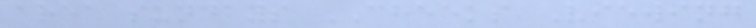area sundays CHEEKS Viewing
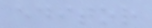editor
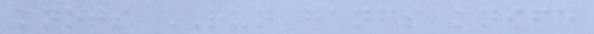knots RUN hangs knife
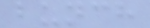bunch
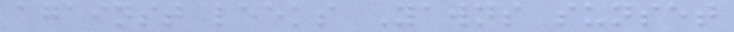against leeks Yawns sunset
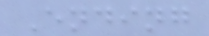Ending
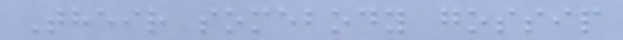Their somebody gossip
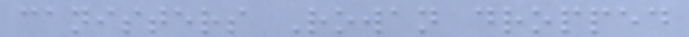canisters Rowan dropped
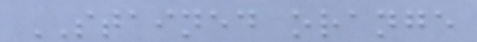STAINED orange
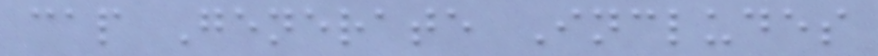cap Generate Includes
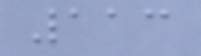113
